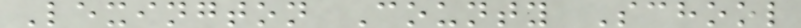Lexington County School
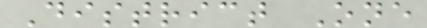District One
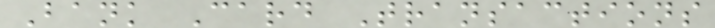Bank Card Transactions
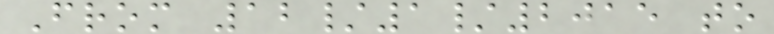From 12/1/2015 to
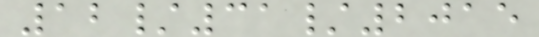12/31/2015
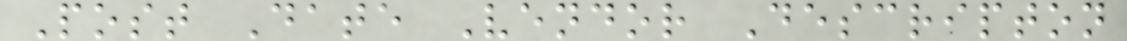Post Date Vendor Descripton
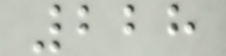228
